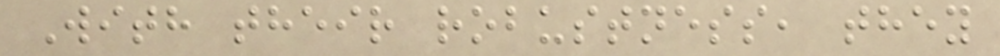With their robustness, they
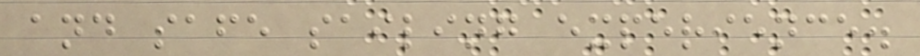and safe sailing experience.
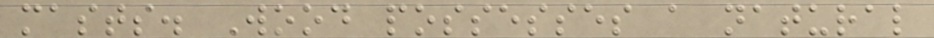masts. Wood possesses a natural
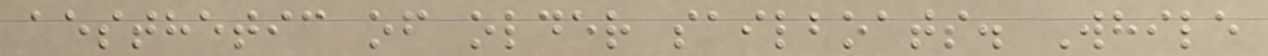aesthetic of older sailboats. While
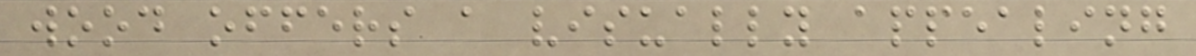wood offers a visually appealing
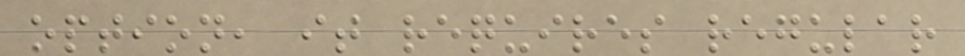option, it requires regular
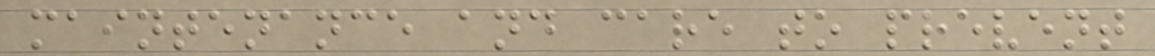maintenance and care to prevent
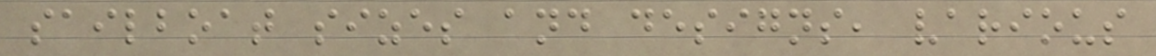sailboat sizes and designs, various
